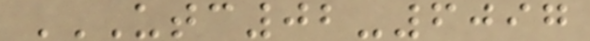UTC02-6097
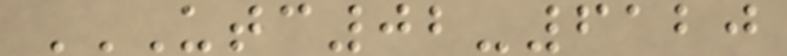UTC02-6120
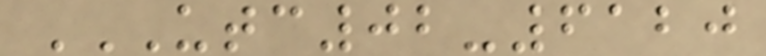UTC02-6120
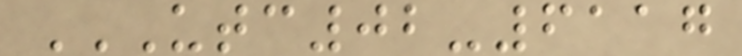UTC02-6117
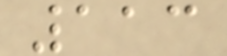113
